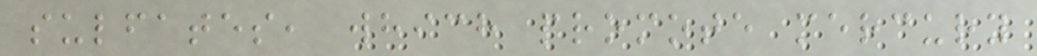sulfates, which promote mercury
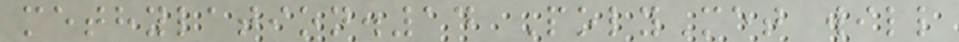methylation.14 PolyMet will
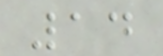14
